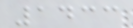1433
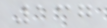137
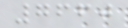7660
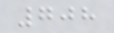708
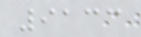9133
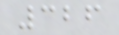326
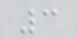3
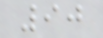90
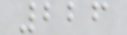226
